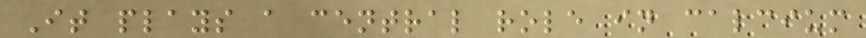It plays a central role in calcium
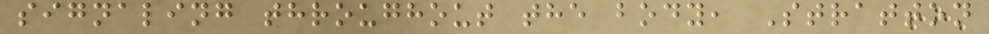signaling throughout the body, Stratton
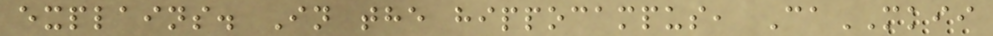explains. In the hippocampus, CaMKII
